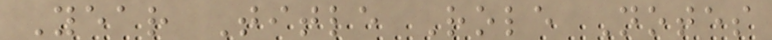Year Title Role Notes
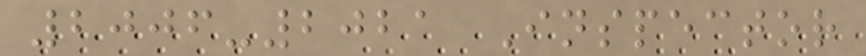2006-2021 Inspector
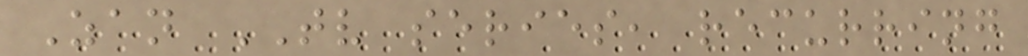Zan TV series, recurring
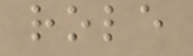role
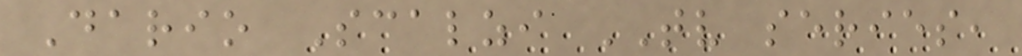Dario Scalzi TV series,
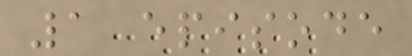1 episode
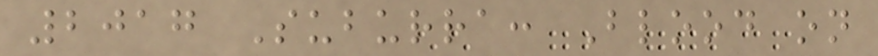2017 Suburra: Blood on
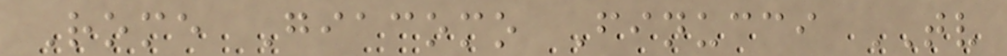Rome Giacomo Finucci TV
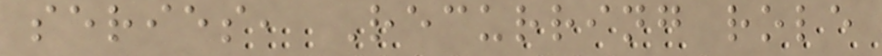series, Recurring role
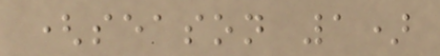(season 1)
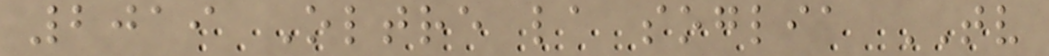2019 Oltre la soglia TV
